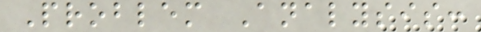Problem Analysis:
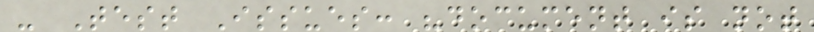- Test Issues: "document is not
